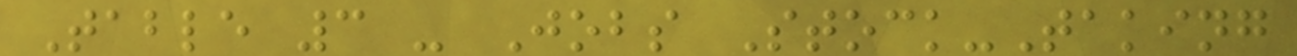Table 3 - Jobs Stock-Taking
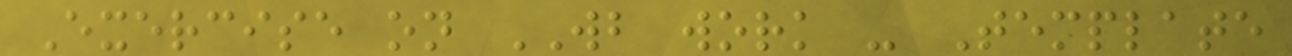Exercise on WB work - Template
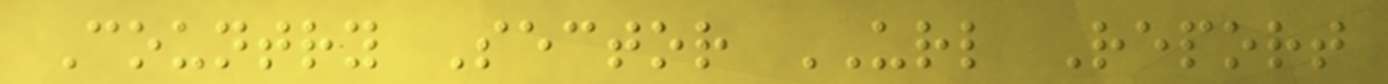Country Sector URL Report
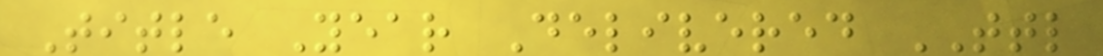Title Year Delivered TTL
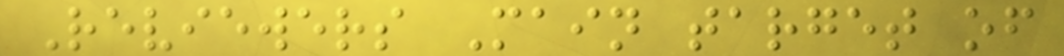Reviewers Main target of
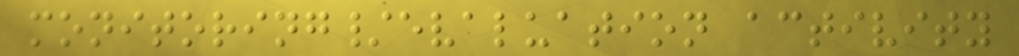monitoring/evaluation activity
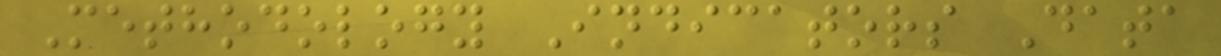Methodology Indicators Data
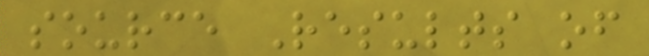source Results of
